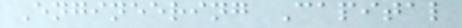Engineering Capital
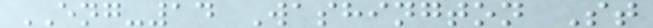ENG-14 Washington St
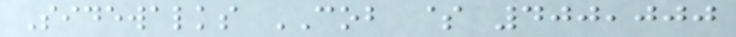Sidewalks COB $ 400,000
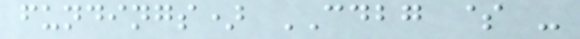fundings) CDBG $ -
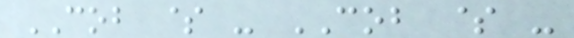COB $ - COB $ -
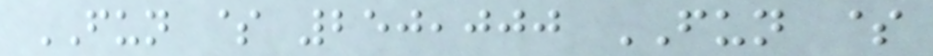FUN $ 250,000 FUN $
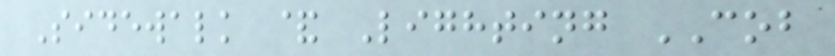Sidewalk & Lighting COB
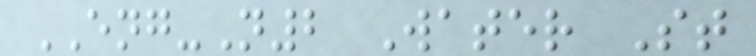ENG-N2 Water St
